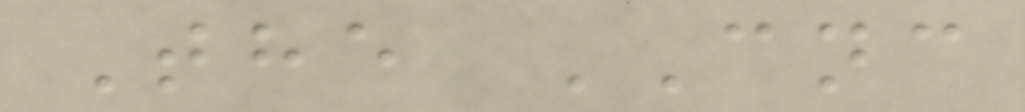The CNC
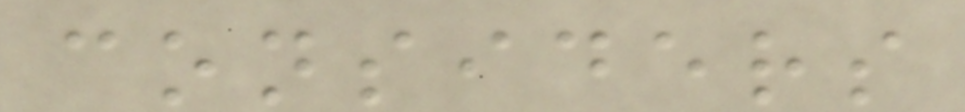considers
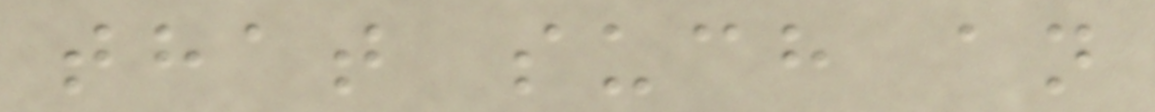that such an
